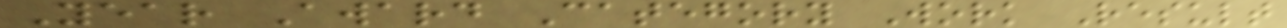Year Award Category Work Result
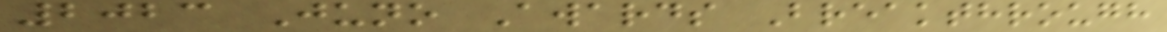2023 Juno Awards Breakthrough
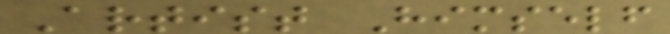Artist Himself
